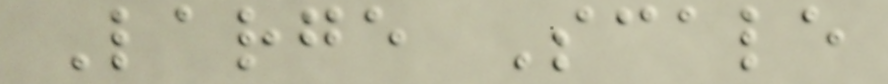Large Scale
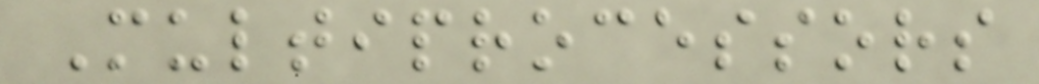Multiprocessors
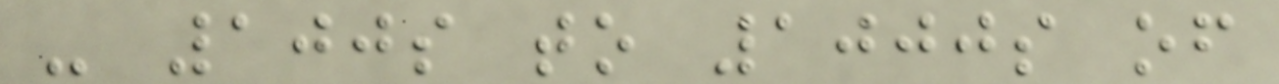- 100s to 1000s of
